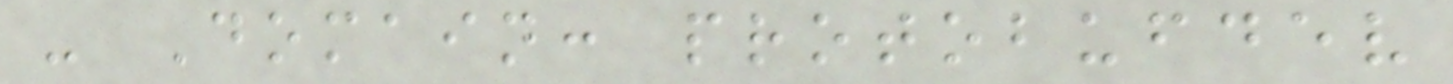- Domain: protobufdev
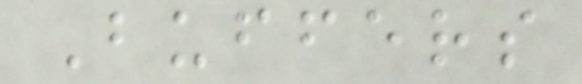Buffers
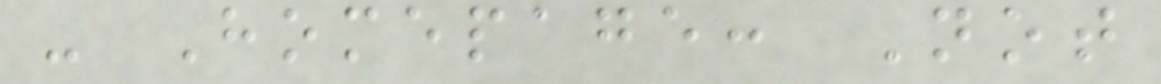- Homepage: Not
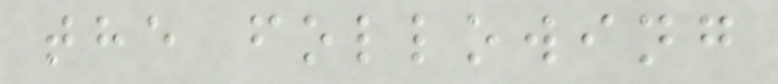the following
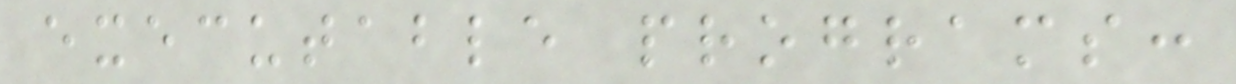executable programs:
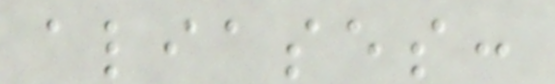aliases:
